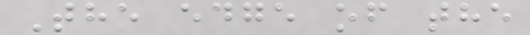The edge of the
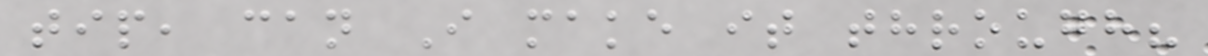tip, can I make it through?
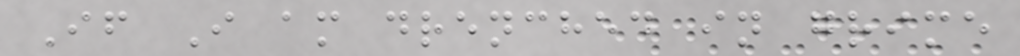If I am drenched in grime
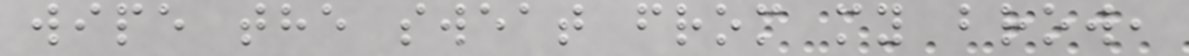wipe the sweat from my brow,
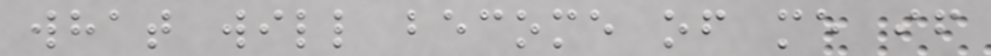what will become of me if
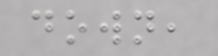down,
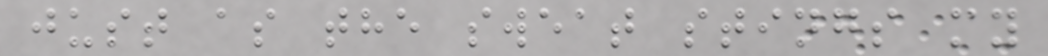just as the sweat stings my
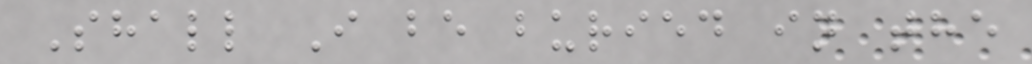Shall I be buried in the
